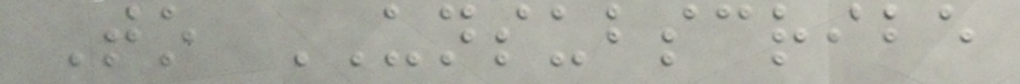To UNSUBSCRIBE
